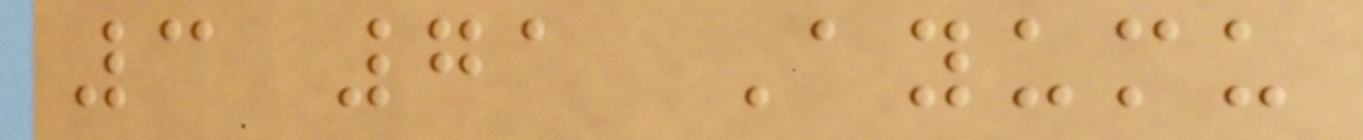3 71 Ayumu
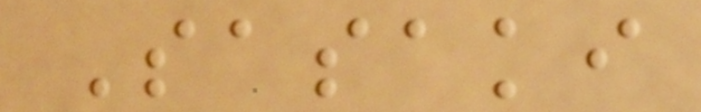Sasaki
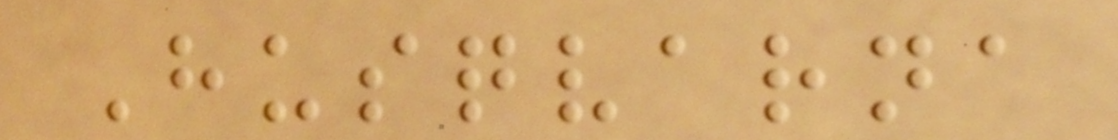Husqvarna
